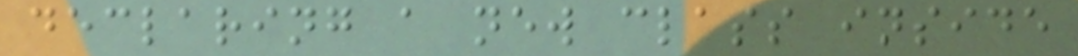declaring a new class inside
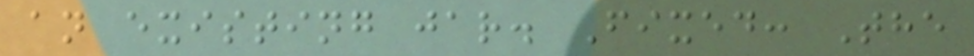an existing jar. Fixed: The
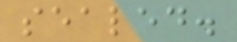sealed.
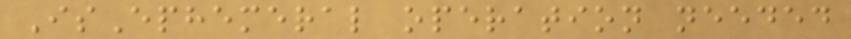IsEphemeral operation needed
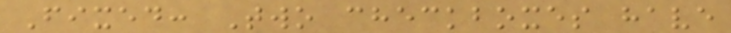Fixed: Two checkboxes have
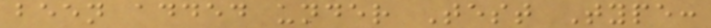been added under Test Type:
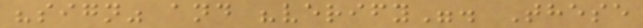"sign" and "verify". These
